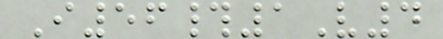I56#1V4
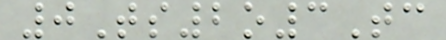0Ts2o3Tc
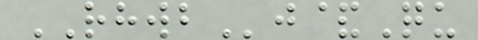RHWBj&Qu
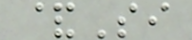&Si
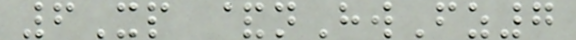6Xp &nHwFz7
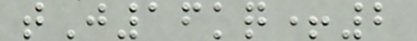tJ16kq+2
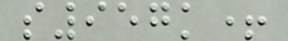s957k+
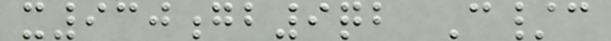x930gb9qb C/c
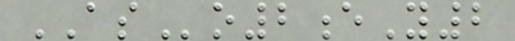ASo2eY2
